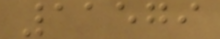11579
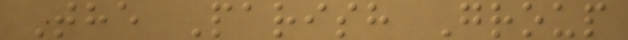The Parish Group
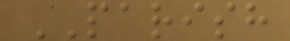PARISH
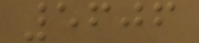5606
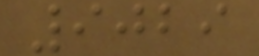9029
